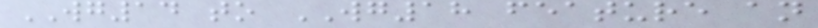WG14 to WG18 feature an
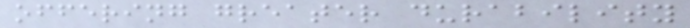offering greater durability
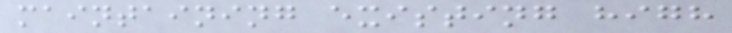maintaining existing high
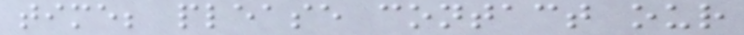time; please contact our
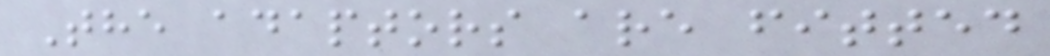The adaptors are fitted
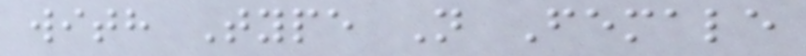with Type N Female
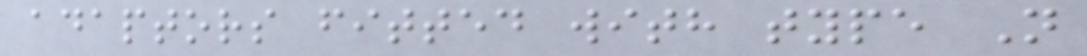adaptors fitted with type N
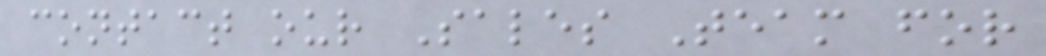contact our Sales Team for
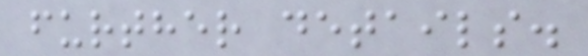further details.
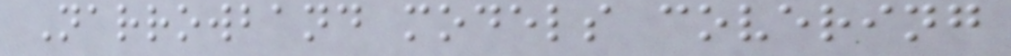Narrowband models covering
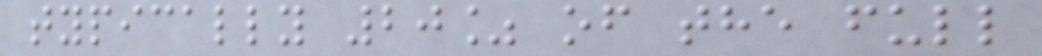typically 20% of the full
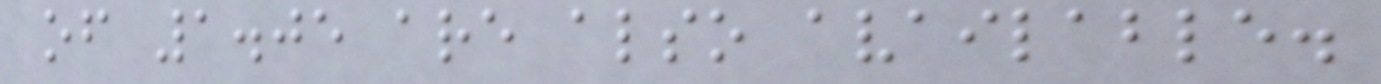of 1.05 are also available.
